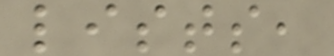lists,
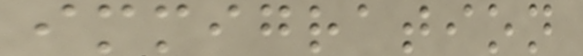immigration
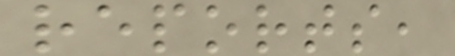reports,
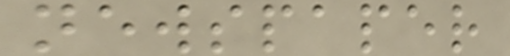newspaper
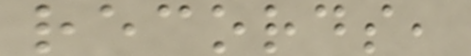records,
